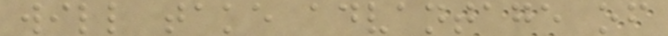will take advantage of
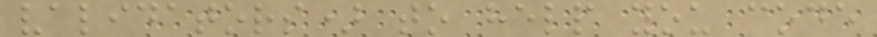validators) to help you code
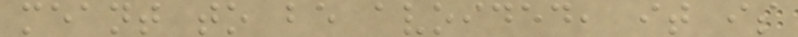meant to be avoided, it is
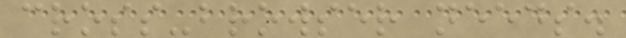cross-browser needs.
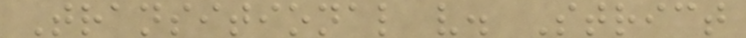Transitional v. Strict
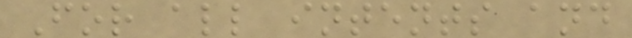For all intents and
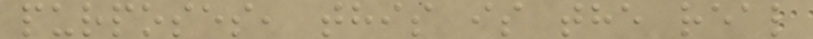purposes, this is the real
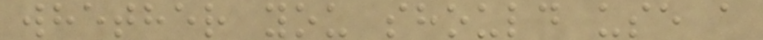whether you should use a
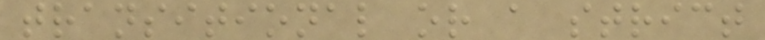transitional or a strict
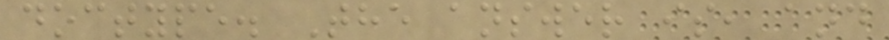doctype. The answer is, and
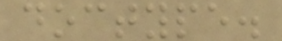doctype.
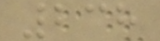238
